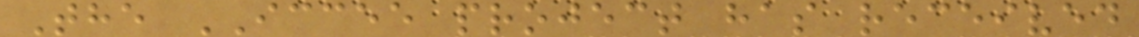The ICCEE project has received
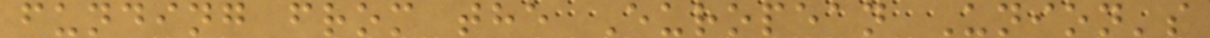funding from the European Union's
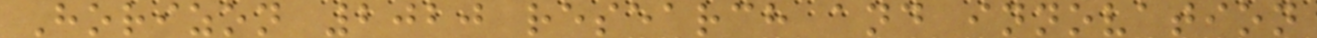Horizon 2020 research and innovation
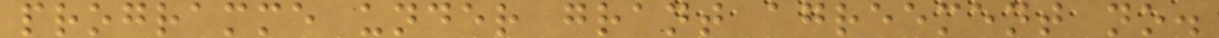programme under grant agreement no.
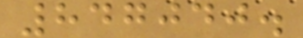847040.
